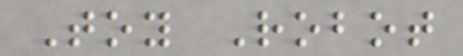Toy Robot
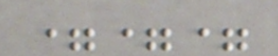===
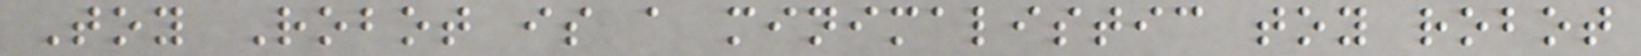Toy Robot is a minimalistic toy robot
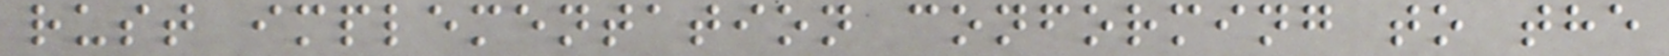rust implementation conforming to the
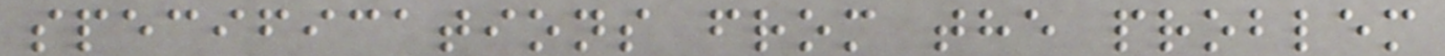specifications from the problem
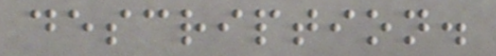description.
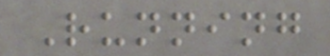Running
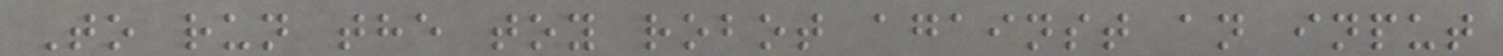To run the toy robot against an input
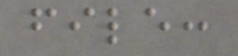file:
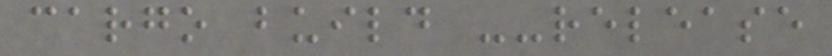cargo build --release
